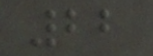22
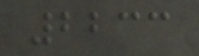2233
